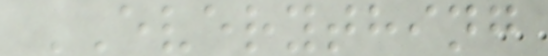EVERYTHING
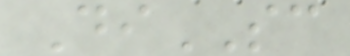DiSC
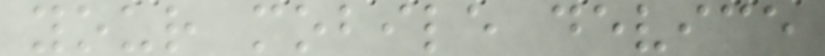your mobile device
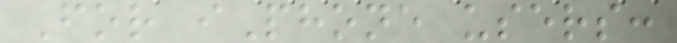For iPhone users:
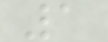1
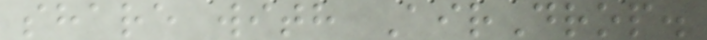share with AirDrop.
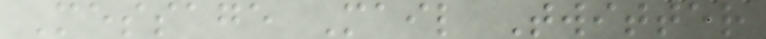Message Mail Twitter
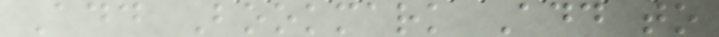Add Bookmark Add to
